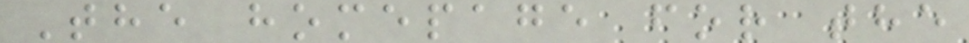The homepage for the
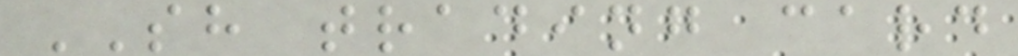SH trading card
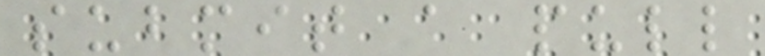submit a pull
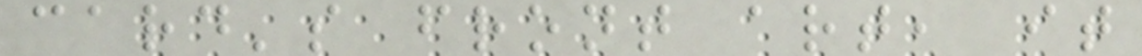card's front art, it
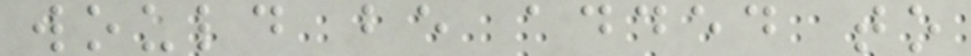would be added to
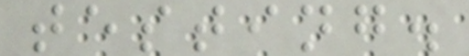testing.
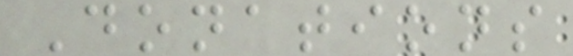Donations
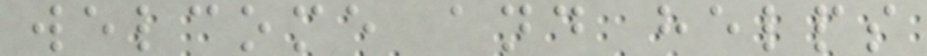welcome and helps
